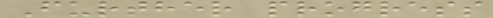Further progress
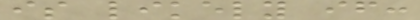is likely if:
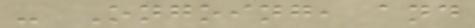- Ongoing, and
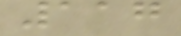117
